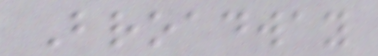Broadway
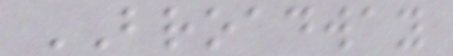BROADWAY
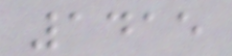1415
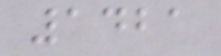1421
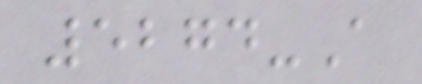5274-A
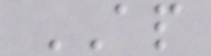AP
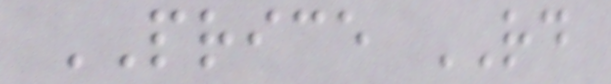PRICE RD
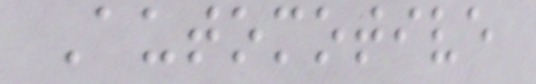Automotive
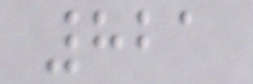821
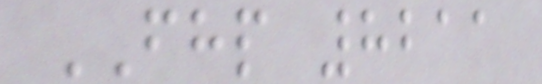FHP 8211
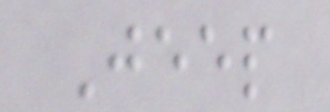Jeep
